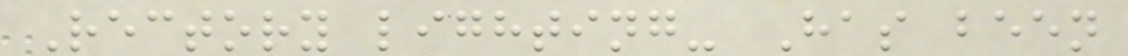Rectory lighting- Has been
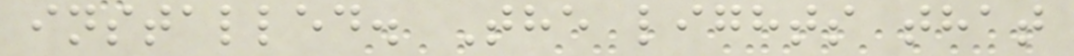installed. The lights that
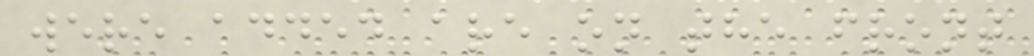were added are on the front
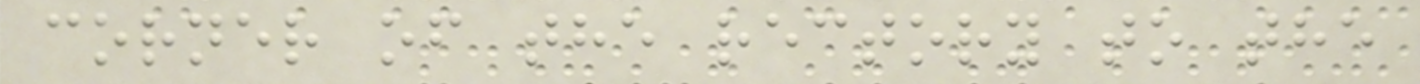corner of the rectory to the
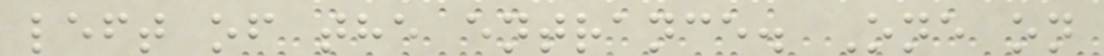left of the entrance. One on
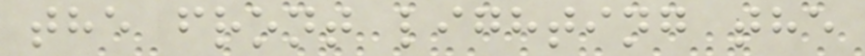the front lighting the
